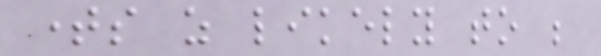times as likely to be
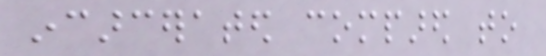incarcerated compared to
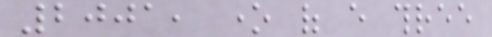2001, one of every three
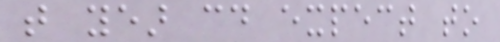that year could expect to
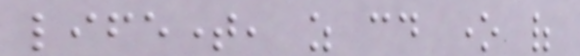lifetime, as could one of
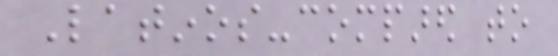Latinos-compared to
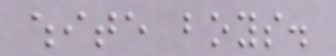white boys.
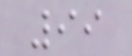99
